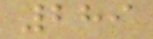289
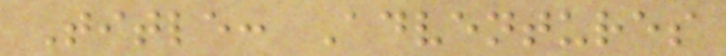Title: Adventures
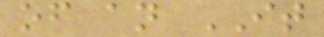of an IT
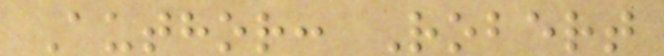Author: Robert
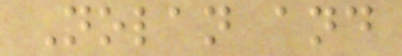Nolan and
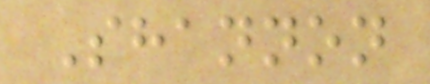Shannon
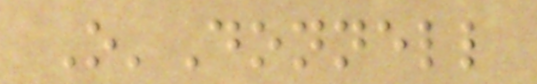O'Donnell
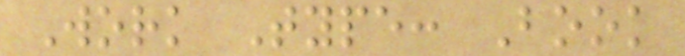Work Type: Book
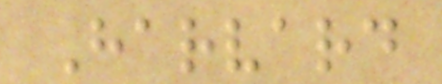Harvard
